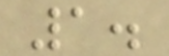1.
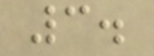3.
